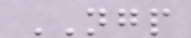NGP
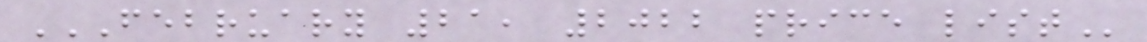FEBRUARY 21, 2022 PRICE LIST
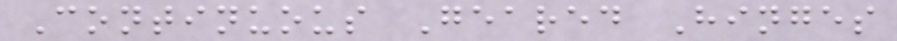Continuous Geared Hinges
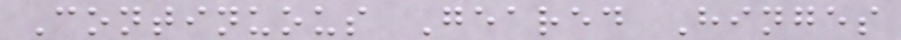Continuous Geared Hinges
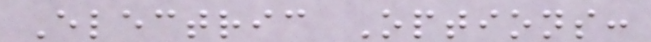Electric Options:
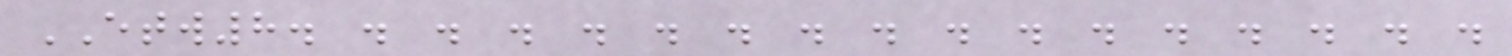ETW8. . . . . . . . . . . . . . . . .
